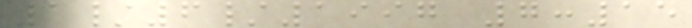1/6/1997 7:15
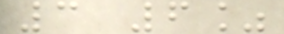3 6%
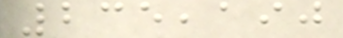235,190
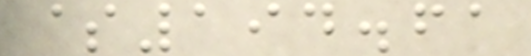$194.61
